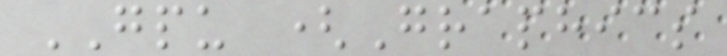GPU (Graphics
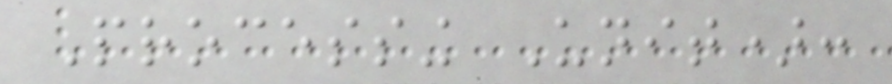Processing Unit):
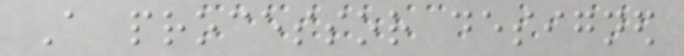A processor designed
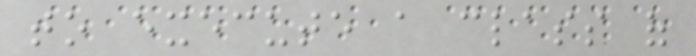to execute a class of
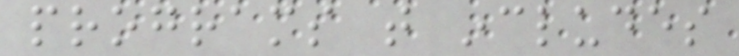programs that includes
